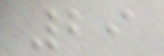29
